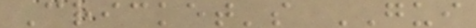Cricket's GUI
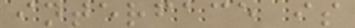interface is
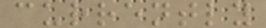currently
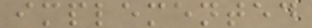implemented
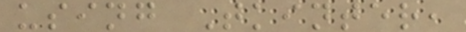using Tkinter,
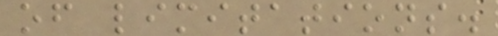of limitations.
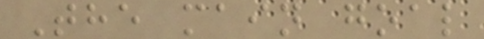The main goal
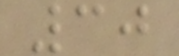30
